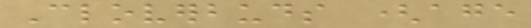Cloverbuds (age
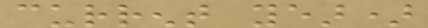current year)
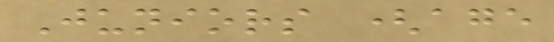Juniors (age
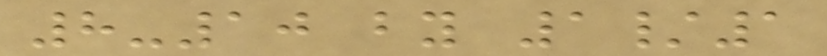8-10 by 1/1
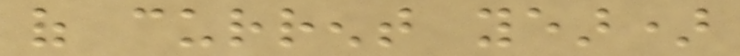of current year)
